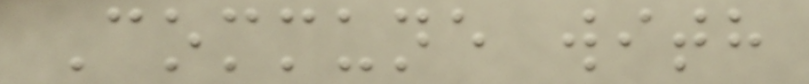Commune with
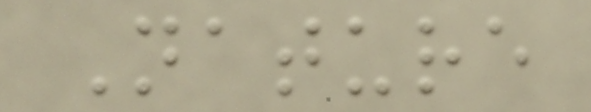Nature
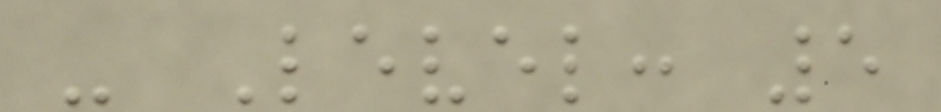- Level: 5
